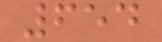654
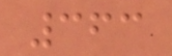363
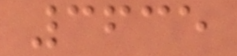3635
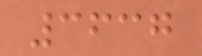3637
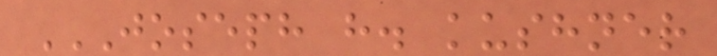JOSEPH H. KUSHNER
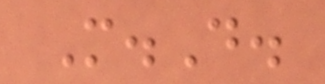M.D.
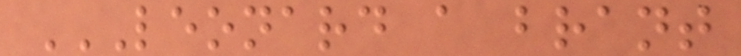LEONARD A BRANT
